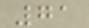71
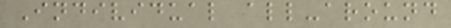Individual all-around
